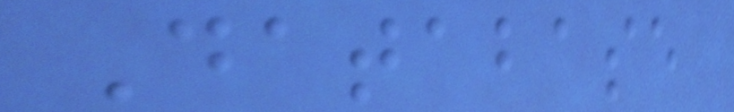Database
